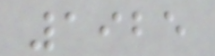1925
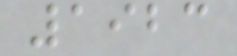1923
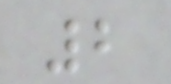2
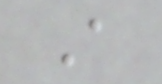A
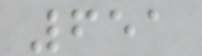651
